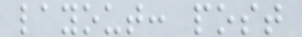layout: post
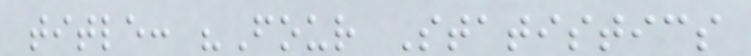title: "Four Statistics
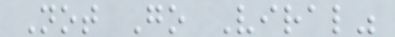Not Go Viral"
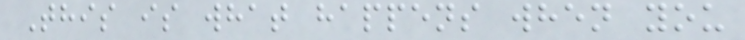This is what happens when you
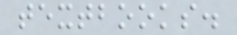textbooks.
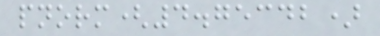pnorm(4.75342)
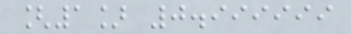[1] 0.999999
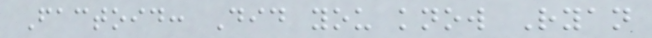Factoid: Did you know Ryan
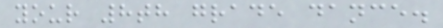your 8th grade dance.
